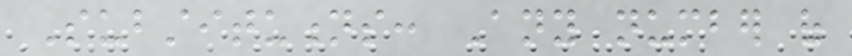Substitutions: Any number of
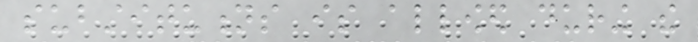substitutions is allowed during the
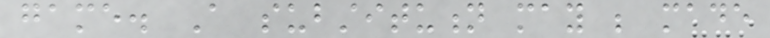game. A substitution may be made
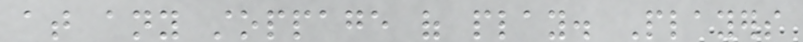at any stoppage of play. Players
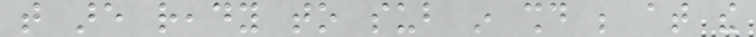that are ready to sub in should be at the
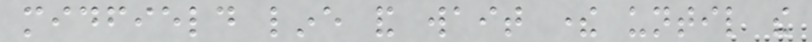midfield line and wait there until the
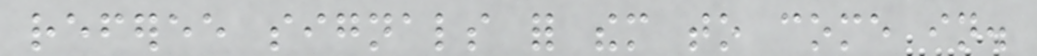referee signals for them to come in.
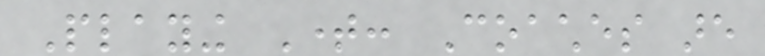Playing Time: Coaches are
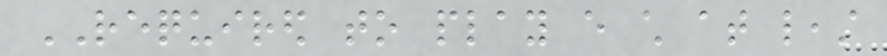REQUIRED to play every child at least
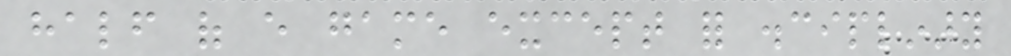half of every game except for disciplinary
